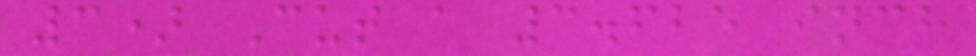3) Cut a 3.625 inch
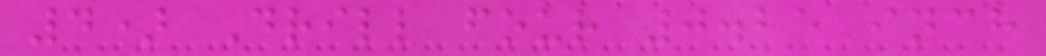4) Drill four 0.25 inch
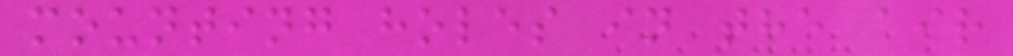mounting holes in the air
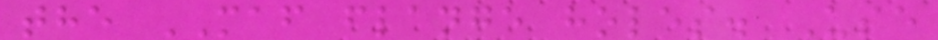the MAF flange holes. Use
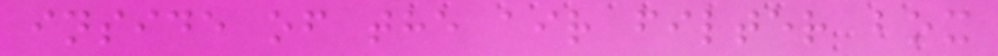inside of the air filter box
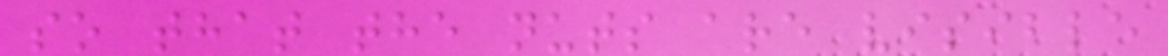so that the nuts are visible
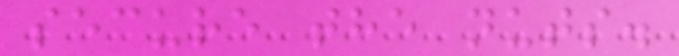secure the nuts.
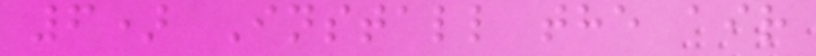6) Install the air
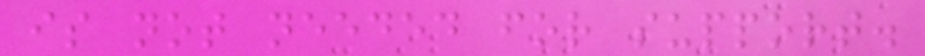is not needed for support.
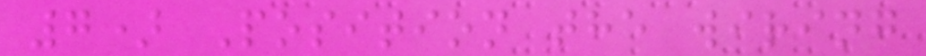7) Position the wiring
